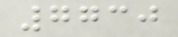7730
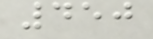450
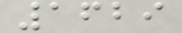1629
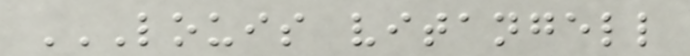LOUIS VITANGELL
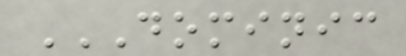DOMINIC
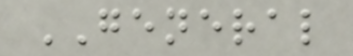GENERAL
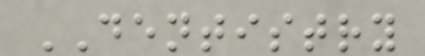DENTISTRY
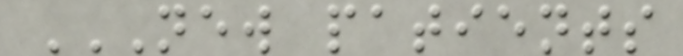NEW PATIENTS
